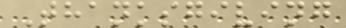Thanksgiving
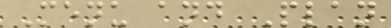Menu and Plan
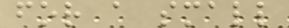for a small
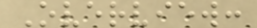Overview:
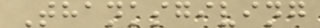Thanksgiving
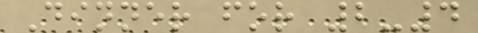Dinner for 2-4
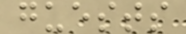guests
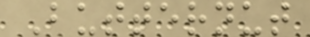Butternut
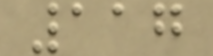117
